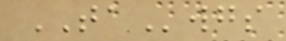TAwgs
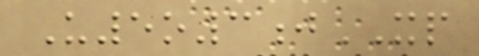U5o3jXP
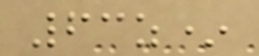63z*
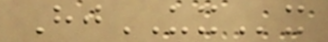HjUXx
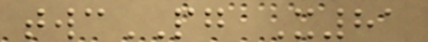twcPG X81
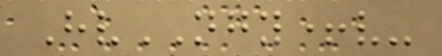HvNGY+v-
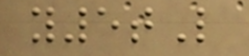y5tL
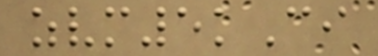zvm5kCi
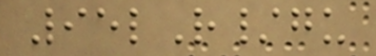95lR/gu
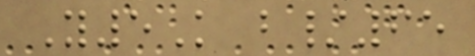Y5K b/65
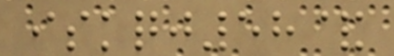iskqj58&
